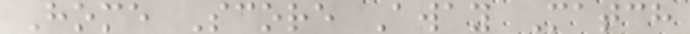Home Score Away Match
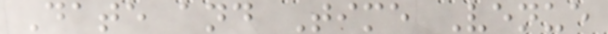Date and Time Venue
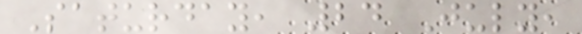Saturday, 24 July,
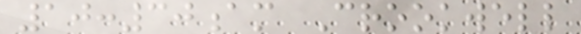10:30am Crookwell
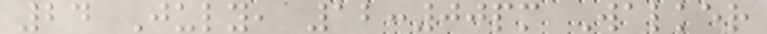24 July, 12:00pm Walker
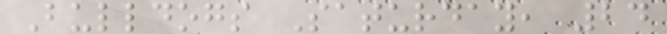Bulldogs Saturday, 24
